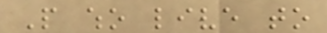People who live to
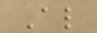Also
